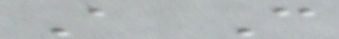A C
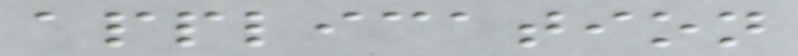application
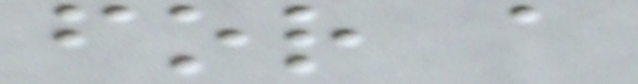for a
